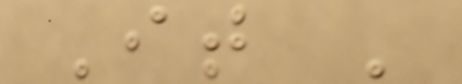It '
